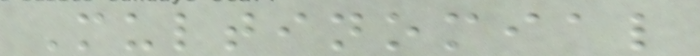Multinomial
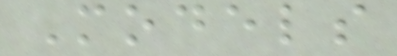Models
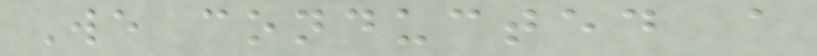We conducted a
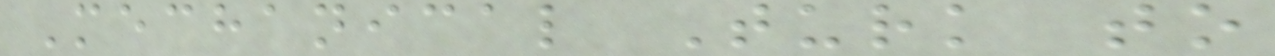Mechanical Turk to
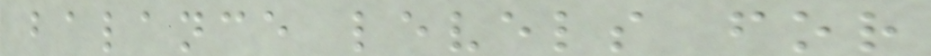balance levels for
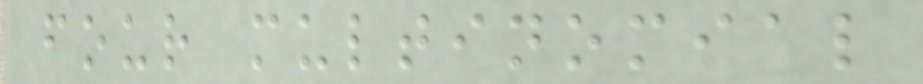four multinomial
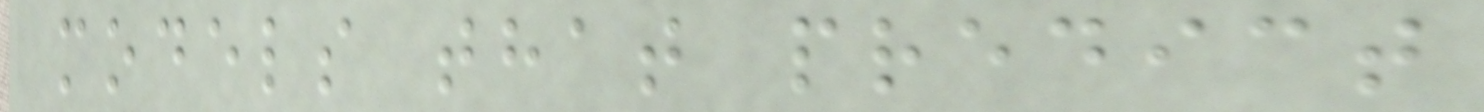models that predict
